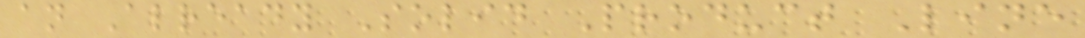an Already Solid Product Line
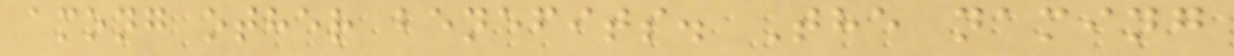among other benefits. The naming
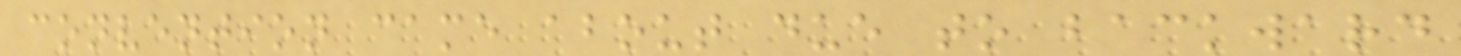convention came about due to backward
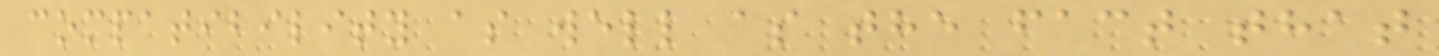compatibility as well as the fact that
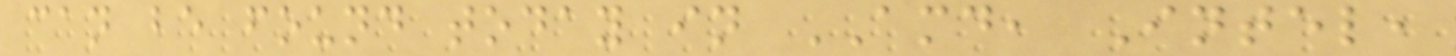can be found today in AMD, Intel,
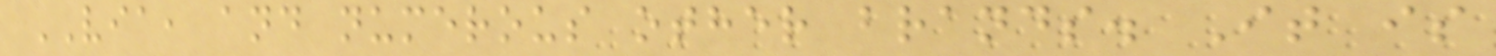VIA, and numerous other brands. It is
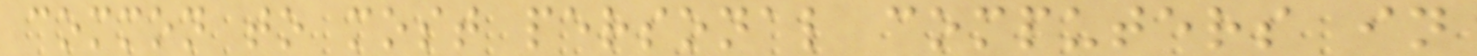common to most personal computers in
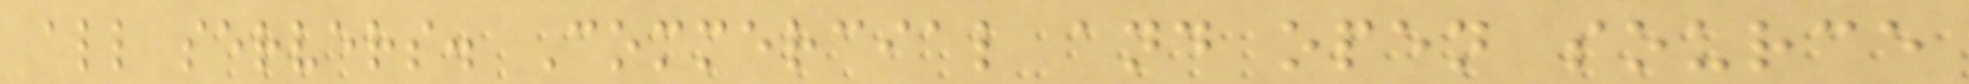all servers. Commercial and open source
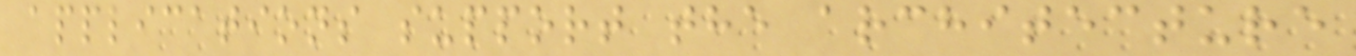applications support the architecture
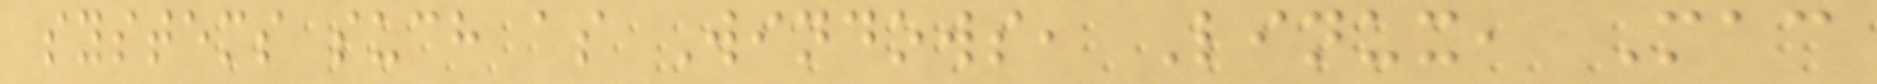systems such as Windows, Linux, Mac
